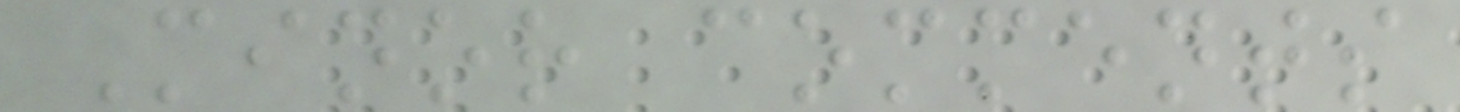Minor comments
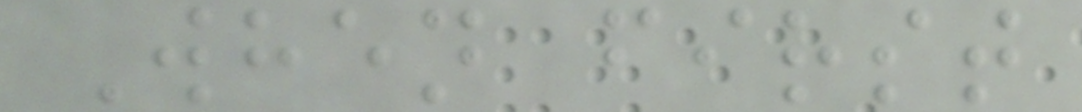When first
